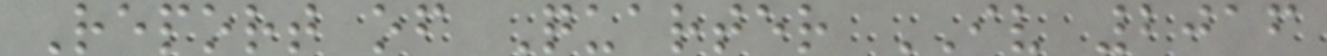Report of Quarter IV 2016
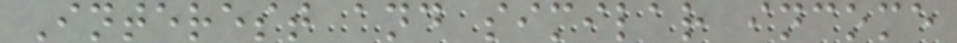Interest and similar income
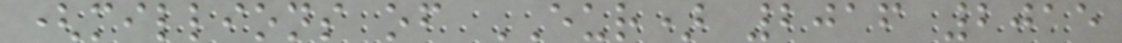(millions of EUR) 2016 2015
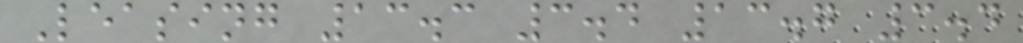Leasing 13.3 3.4 13.7 3.4
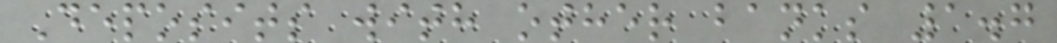Deposits with other banks 1.7
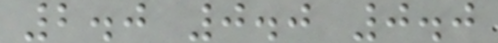2.0 0.0 0.0
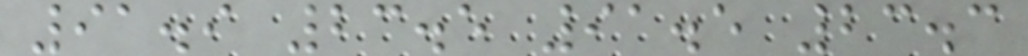91.9 23.5 91.5 23.3
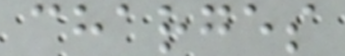charges
